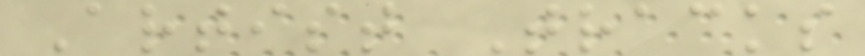Artist Tracks
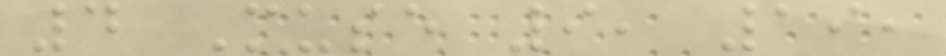4 Muse 9, 19,
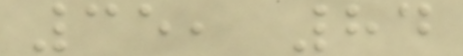35, 84
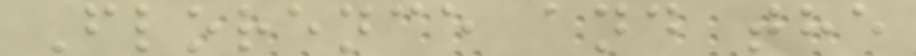Florence and the
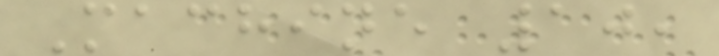Machine 10,
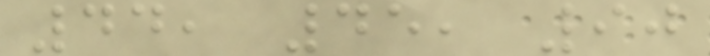44, 45, 90
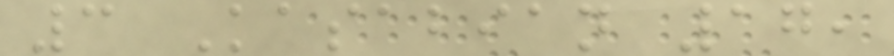3 Kasabian 17,
